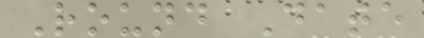Round Date
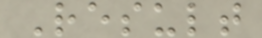Result
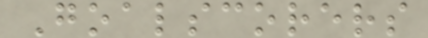Goalscorers
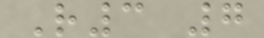R3 7
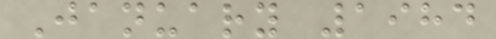January 1984
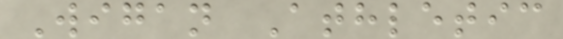Wigan Athletic
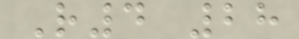R4 28
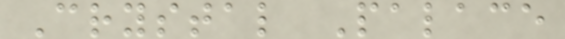Crystal Palace
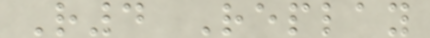R4 Replay
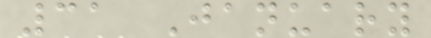31 January
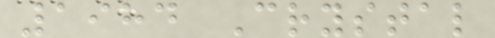1984 Crystal
